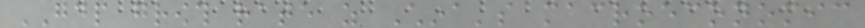GDP growth rate as China's macroeconomic
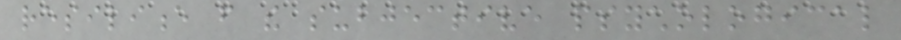resilience from the subjective psychological
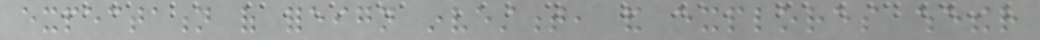expectation of foreign investment, and explores whether
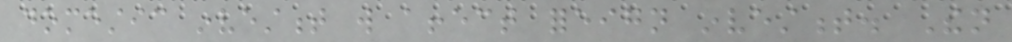domestic investment will affect foreign investment. Then
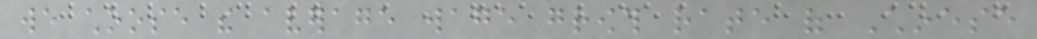we choose the average wage growth rate of Chinese
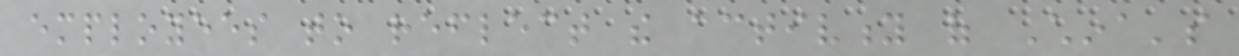employees to reflect the activity of China's
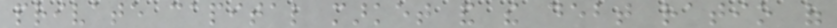private capital market and the debt ratio of
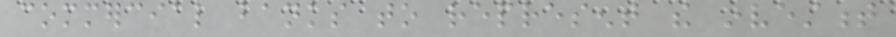commercial banks to represent the investment
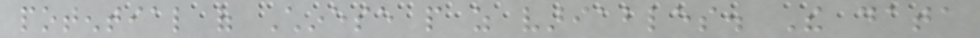potential of Chinese people as variables. The data
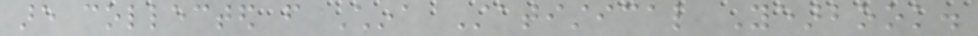are collected from China Statistical Yearbook.
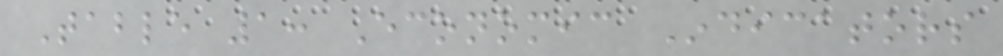Table 1: Economic Indicators
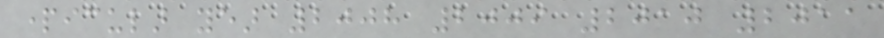particular year 2008 2009 2010 2011
